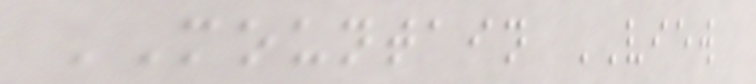MOUNTAIN VIEW
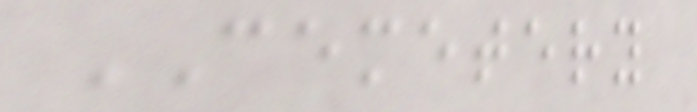CEMETERY
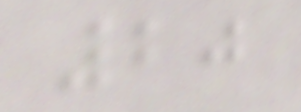20
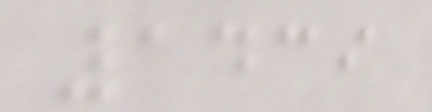1439
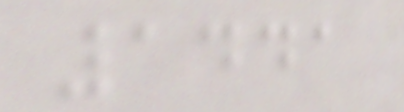1441
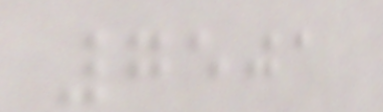7501
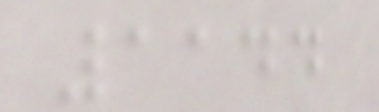1144
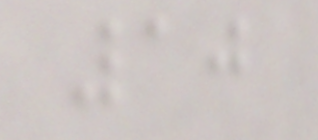10
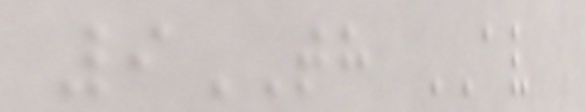9TH AV
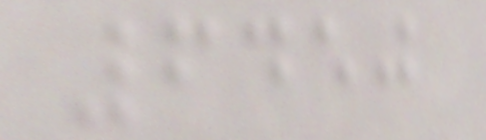6450
